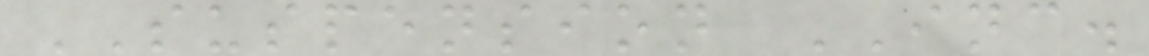SUSPENSION INC.
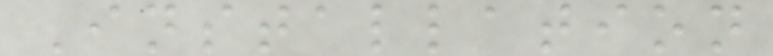Installation
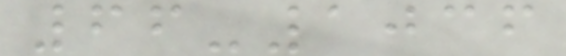66-1036
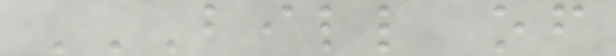BILL OF
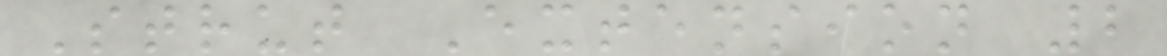Strut Extension 2
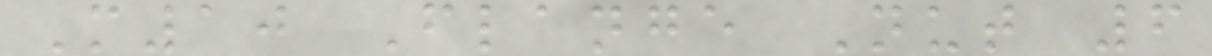M10 Flange Nut 6
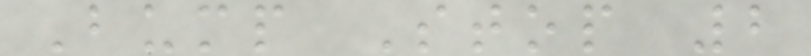Bump Stop 2
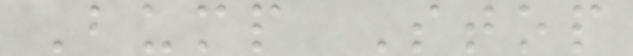Bump Stop
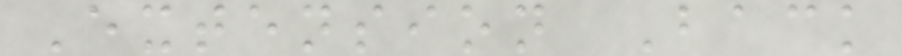Extension Back
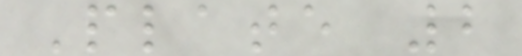Plate 2
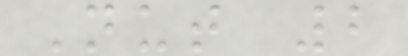Nut 2
